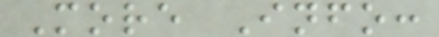More Info:
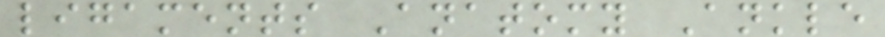ligaments Anatomy Ankle
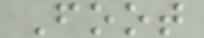Foot
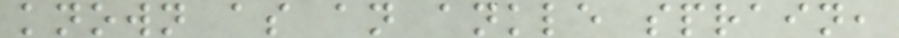known as an ankle sprain,
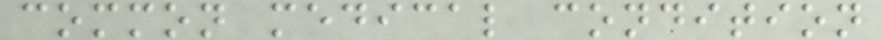common medical condition
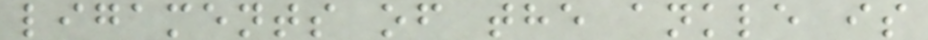ligaments of the ankle is
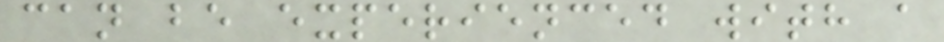can be experienced with a
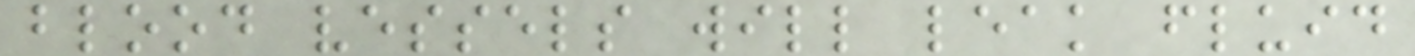blood vessels will leak fluid
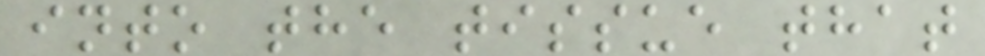into the tissue that
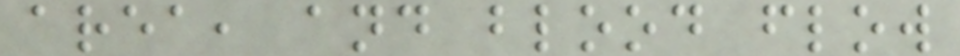area, and blood flow
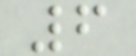6
